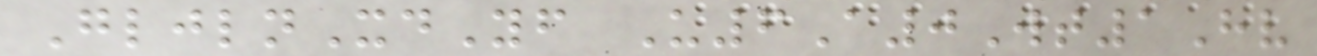GljlnXdYf U6A0Wt1Hv
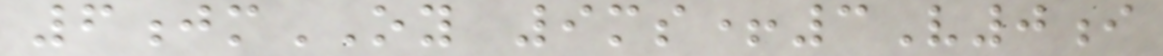6jmOY 9ms+3V0i
